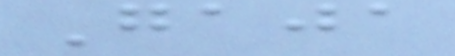Gaja
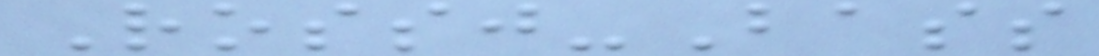Rossj-Bass
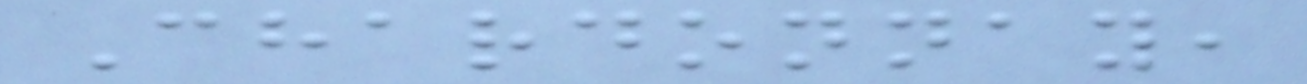Chardonnay,
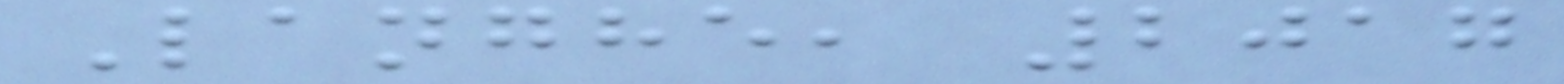Langhe, 2017
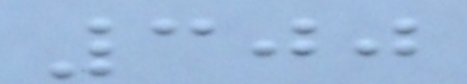300
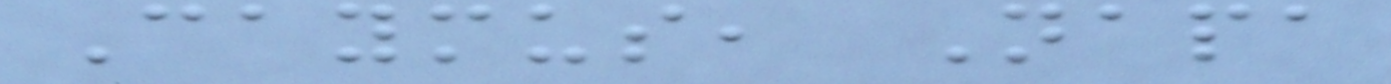Caymus, Napa
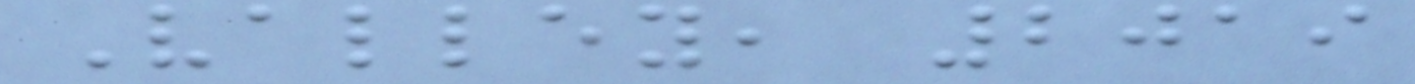Valley, 2019
